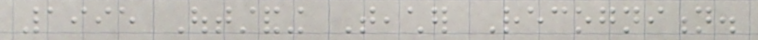1995 Outstanding Teacher Recognition.
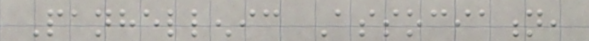Panhellenic Association,
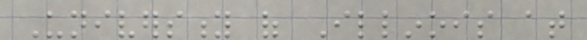University of Illinois at
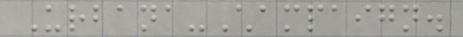Urbana-Champaign.
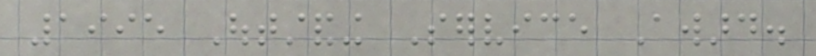1995 Outstanding Service Award.
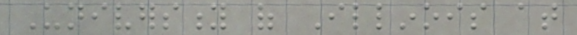University of Illinois at
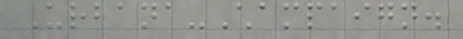Urbana-Champaign.
